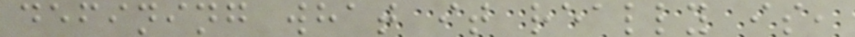defining what it really is,
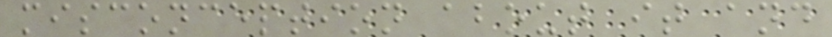misconception about it and
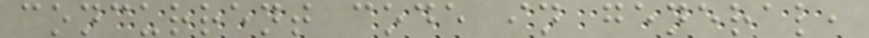concurrent code in general,
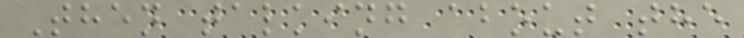Then talking about the
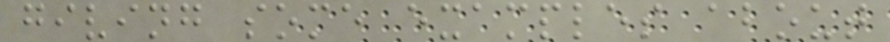giving some examples about
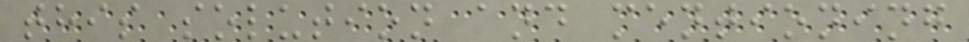this solution and mentioning
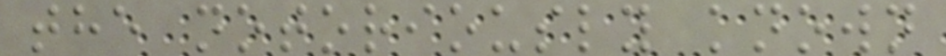the notoriously known
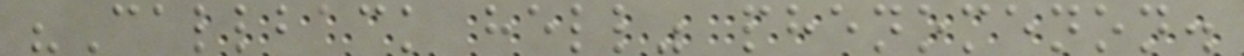"Callback hell" phenomenon.
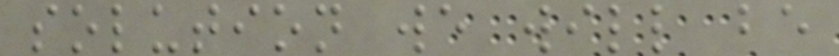solution we will be
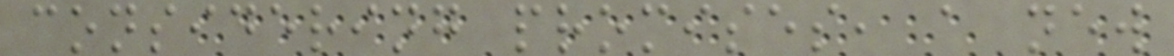considering promises, a new
